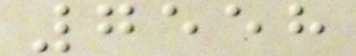7558
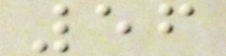56
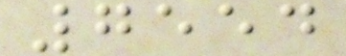7554
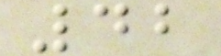42
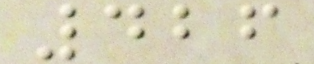426
